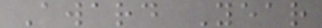Award Year
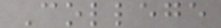College
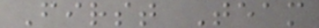First Team
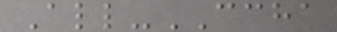All-CCHA
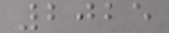2025
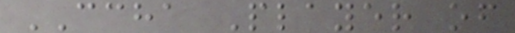CCHA Player of
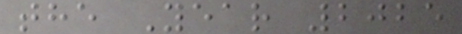the Year 2025
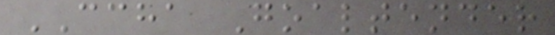CCHA Goaltender
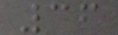36
